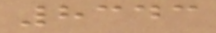8343
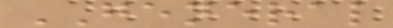GENERAL
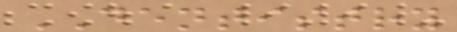DENTISTRY
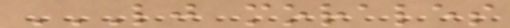LJ MORALES
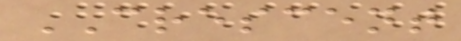CRESCENT
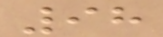98
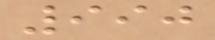990
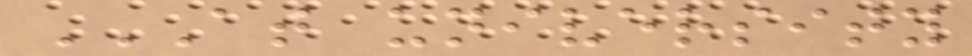AT UNIVERSITY
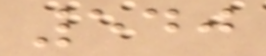540
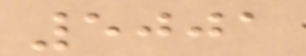5001
